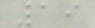19
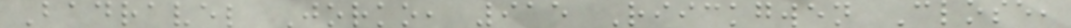Badravel Jorko, 915 Riickgwen Close,
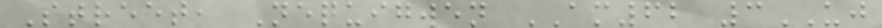Street, Nequigwen AM62 3UJ
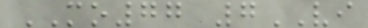MO77 7VI
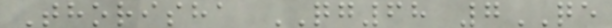Thorisha QG68 7QE
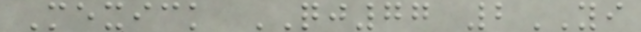Mexick QJ77 2YI
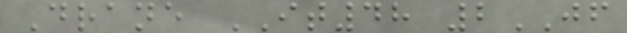Drane IT48 2JF
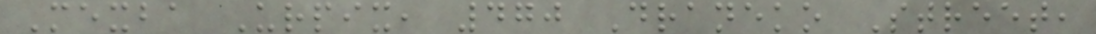Mexba Urpix, 470 Draneko Street,
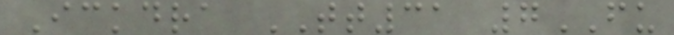Ickdra TT31 7FU
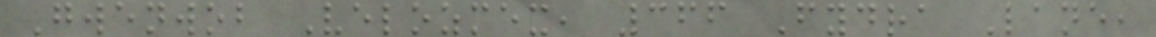Gwenwob Velozmex, 366 Fydra Lane,
